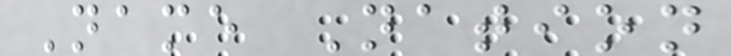Name Nation
